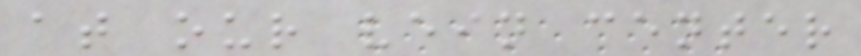at our vein center
